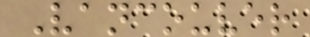Vancouver
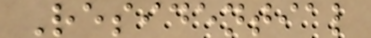Residential
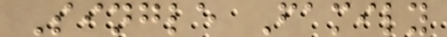Single Family
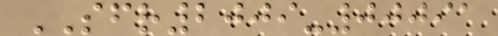SFR2009-00091
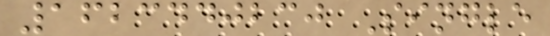1623440230 Single
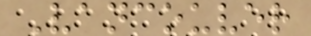Vancouver
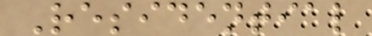Residential
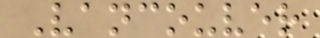Vancouver
